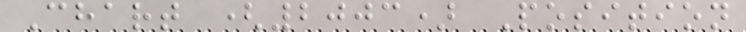Chart (2003) Position
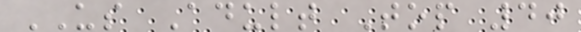US Adult Top 40
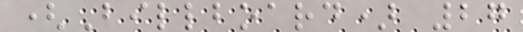(Billboard) 27
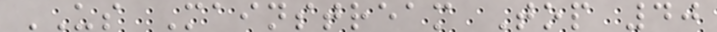US Mainstream Top 40
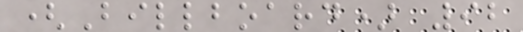(Billboard) 92
